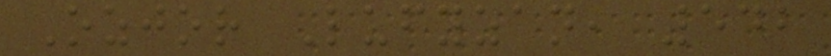Ozjor Lufyzan, 542
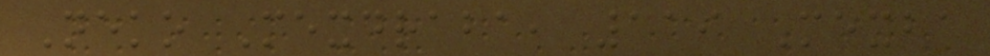Neko Mexdraba, 119 Mexba
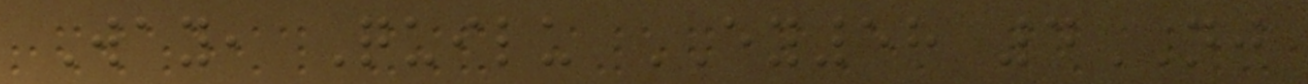Way, Quilu EY58 4NJ
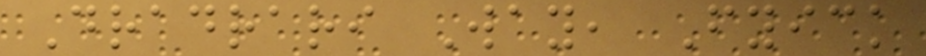Dradrari Way, Fyick
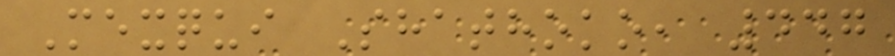Mexqui Shathoko, 447
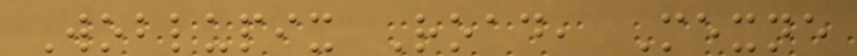Woblupix Road, Mexne
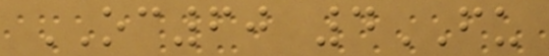OC60 4FU
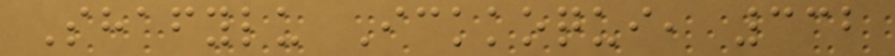Shafylu Ickkoqui, 332
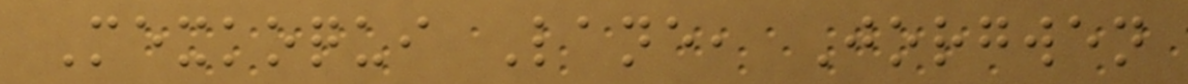Mexkoqui Lane, Jorgwen
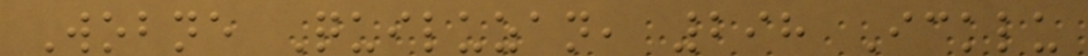Wobne Quiluzan, 298 Icklu
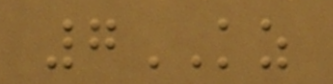7KZ
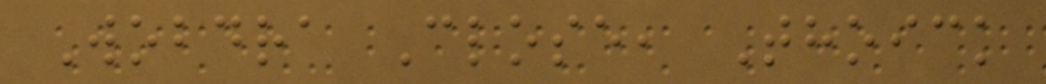Wobdra Close, Thoick
